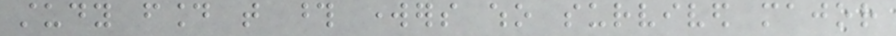study found that those workers who survived major
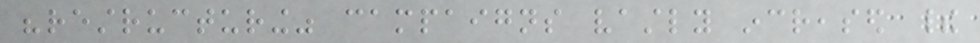"restructuring" campaigns vastly increased their
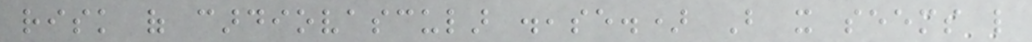risk of cardiovascular disease.) But it seems like
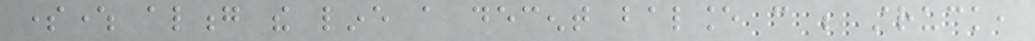somewhere along the line a decent balance can be struck,
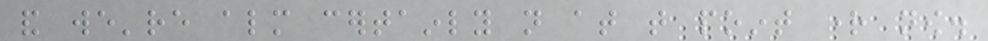and we're almost certainly not at that point right now.
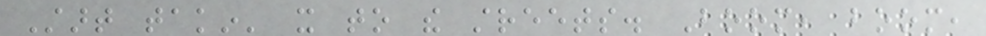Start takin' it to the streets. Boom, boom,
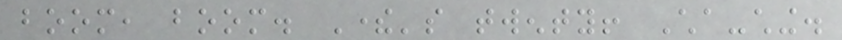boom, boom. There's twenty! Cha-ching.
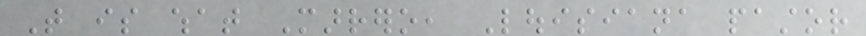That is what Marrero, Louisiana pastor
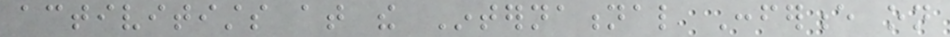activitists at the International Conference on
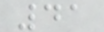41
